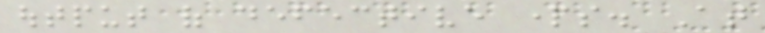output of defective parts. At
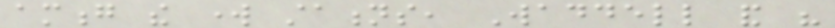among the work stations, Waddell and his
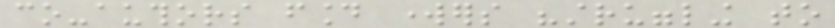co-authors found workers "struggling to
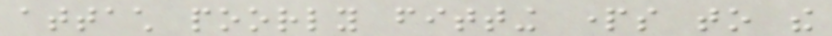attach poorly fitting parts to the
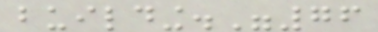building."76
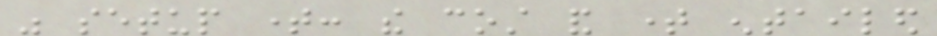was setup time: the cost and time entailed
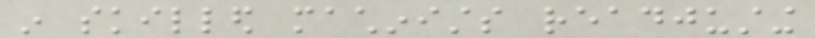in skilled machinists readjusting
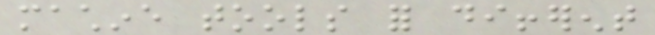machine tools for different
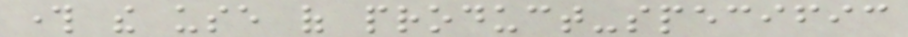through the use of product-specific
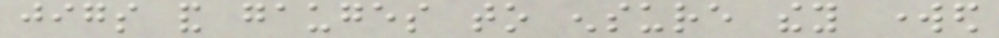jigs and gauges to ensure they worked
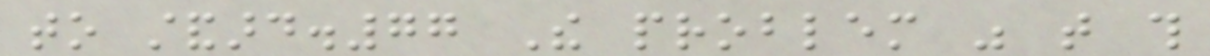to standard.77 The problem was that this
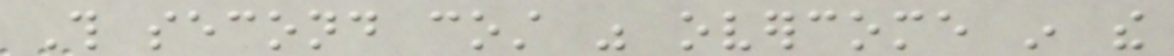This second cost was overcome in the
